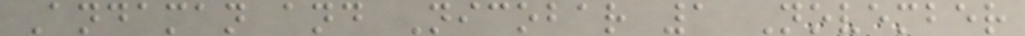Andaman and Nicobar 1 November
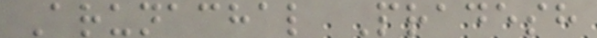Arunachal Pradesh
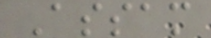Assam
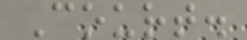Court.
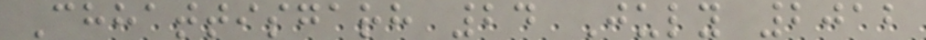Chhattisgarh 24 July 2012
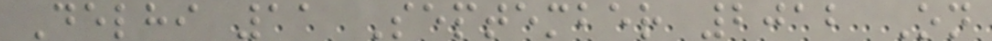Delhi 11 September 2012 On
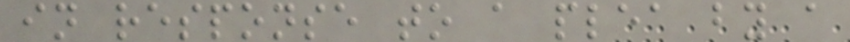in response to a plea by a
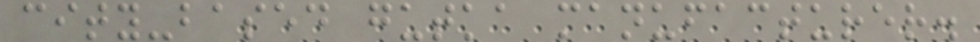city-based gutka manufacturer.
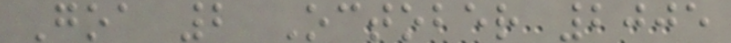Goa 2 October 2005
